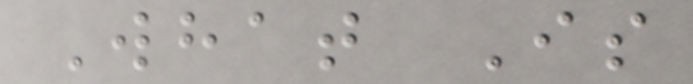What Is
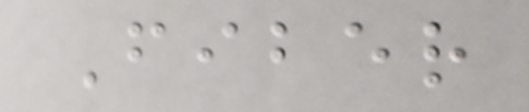Fiber
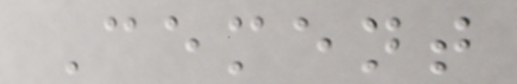Cement
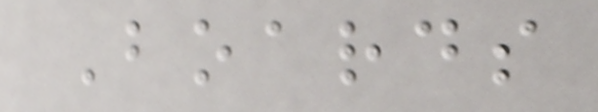Boards
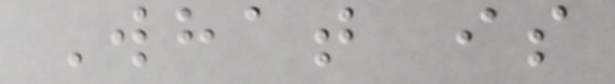What is
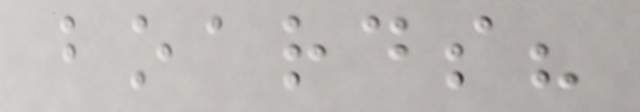boards?
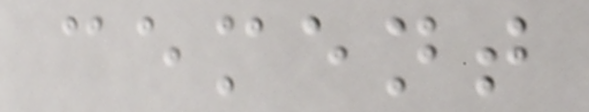cement
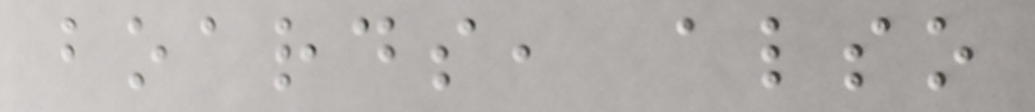boards, also
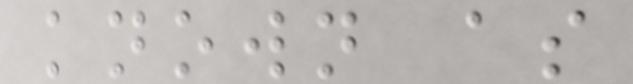known as
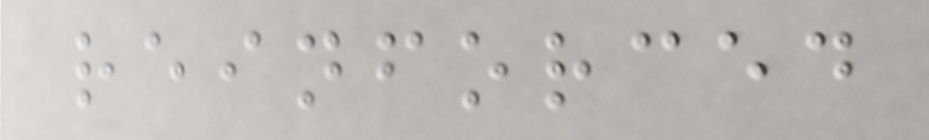reinforced
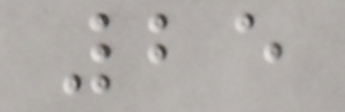25
